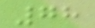78
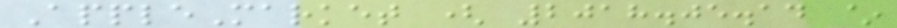AppleMarket ( 2018.05.14 ~
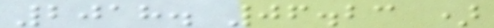2018. 06.23 )
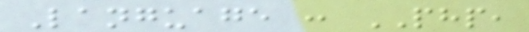Language : PHP,
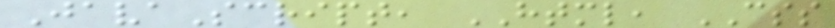JavaScript, HTML, CSS
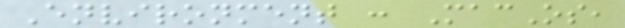Environment : MacOs,
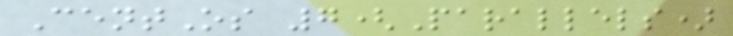CentOs 7(Parallels)
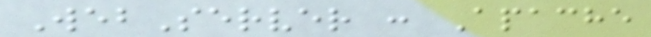WebServer : Apache
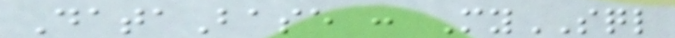DataBase : MySQL
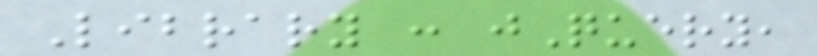Library : jQuery,
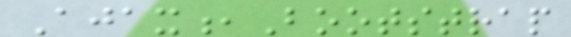Ajax,Bootstrap
